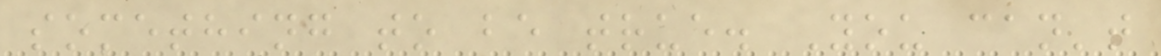something to be true. You can't
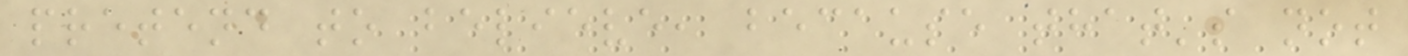pretend to believe, because that's not
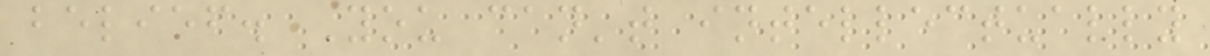belief. You can't intellectually
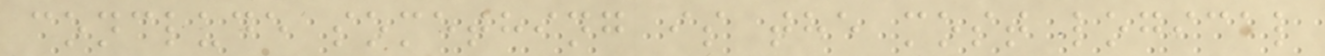conclude something is the most logical
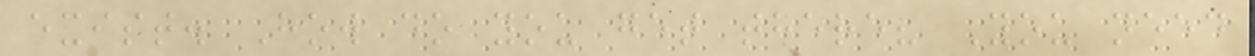exist. How do you get there? You need
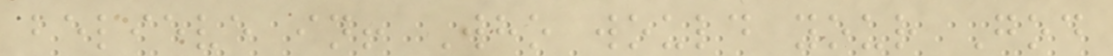believe in! Who would your God
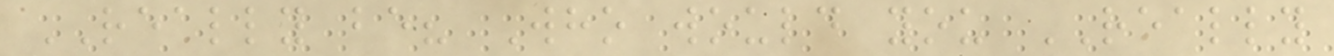REALLY be? Who would you REALLY
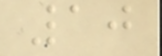10
